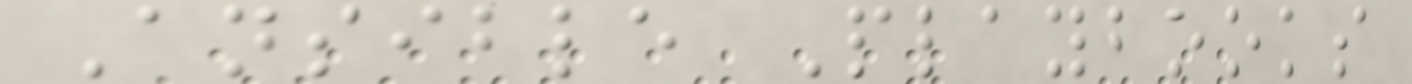Ansible Playbooks
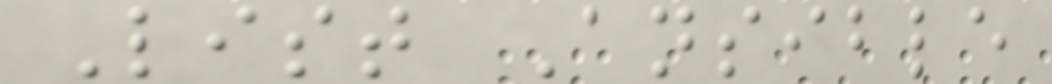List Ansible
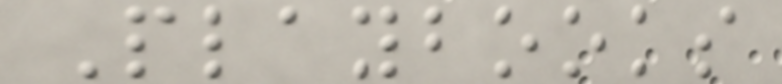Playbooks
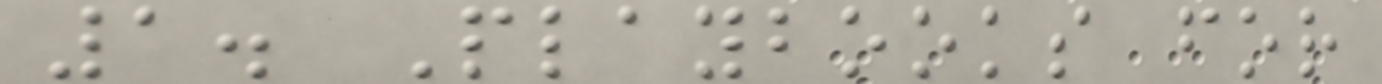1. Playbooks for
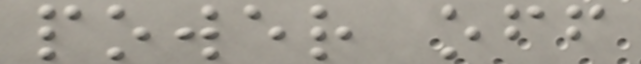power off
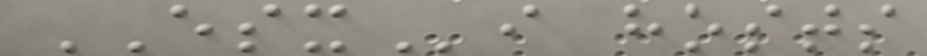ESXi hosts
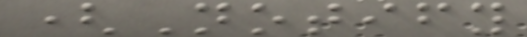(Notify
